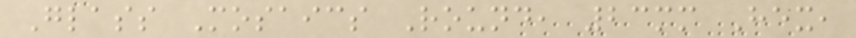Glass Mosaics Round, 23mm Hex,
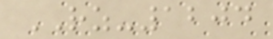RZ-1204
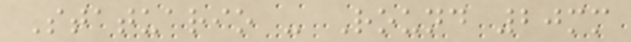Statuario - Round 20mm
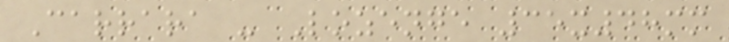Carrara - Lozenge 35x48mm
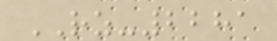RZ-2281
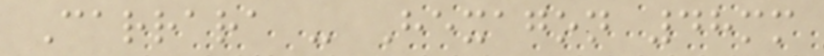Carrara - Hexagon 48mm
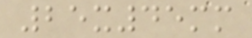25x45mm
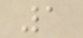1
